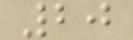20
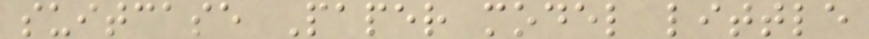suitcase Paper model little
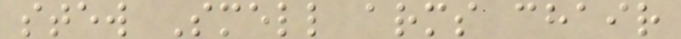stew Smell arms chair
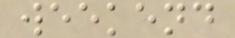weekend
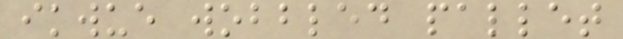ikwue wobbled pallet
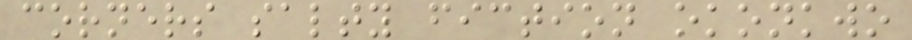corners salty fiction okonkwo
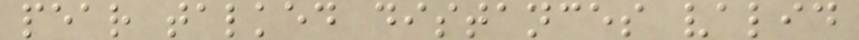pear talked distances valid
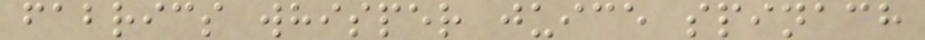fabrics whisper juice spinach
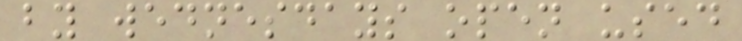by wednesdays open used
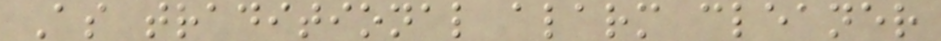As traditional alarm cleaner
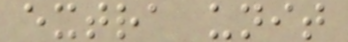extra unit
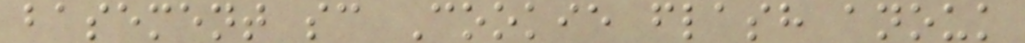basement sc Cookie flash anouk
